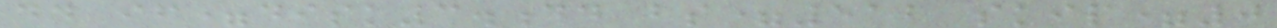dd if=disk3.dd bs=512 skip=0
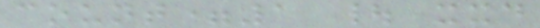count=1 | xxd
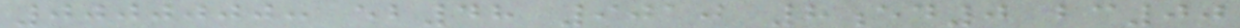0000000: eb48 9010 8ed0 bc00
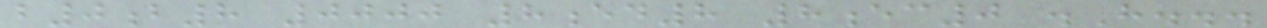b0b8 0000 8ed8 8ec0 .H...
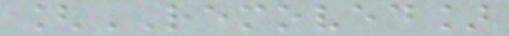[REMOVED]
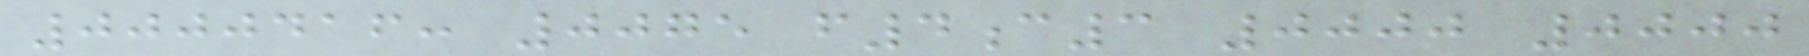0000416: 0075 f4c3 0000 0000
